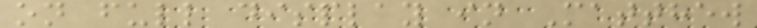on full display in Matthew
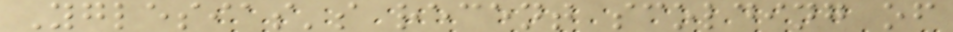Yglesias's recent scolding of
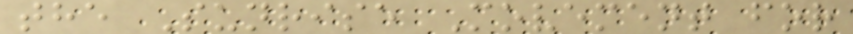the Sunrise Movement for
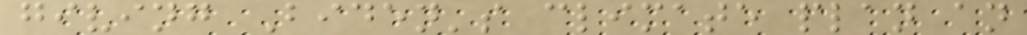giving Biden's climate plan an
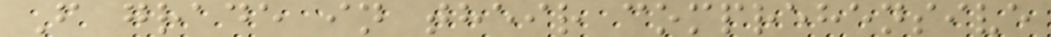F grade in their comprehensive
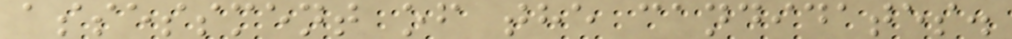assessment of the candidates.
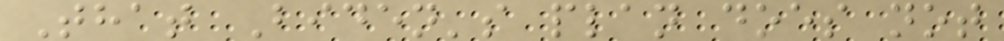That Biden's plan does not
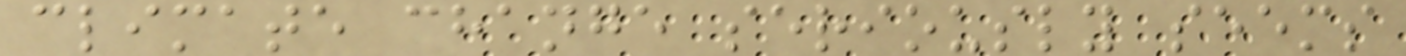climate change seriously seems
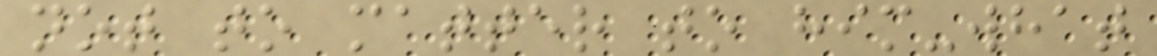not to matter to him-what
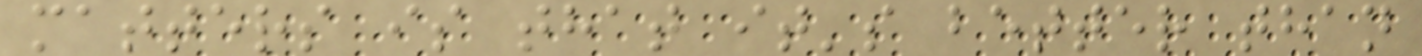matters is that it's better than
